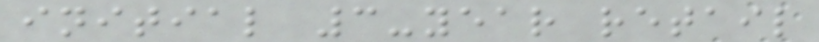initial 3-year retail
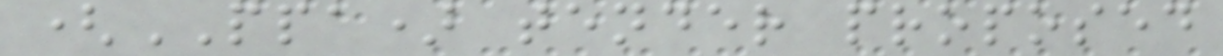(PPA) tender proposed
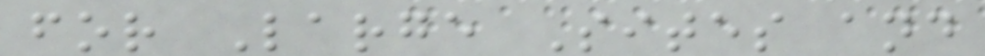for Large Sites and
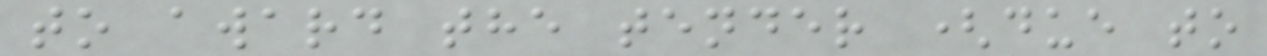to award the tender (due to
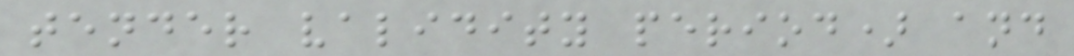tender validity period) and
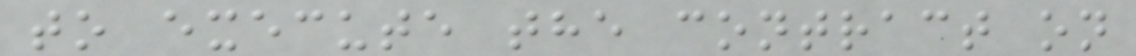to execute the contract on
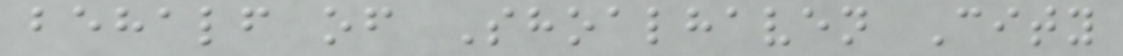behalf of Shoalhaven City
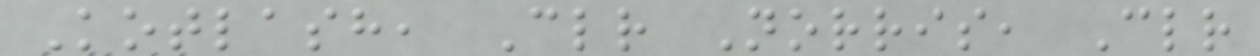Kotlash, Clr Norris, Clr
